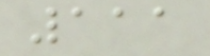111
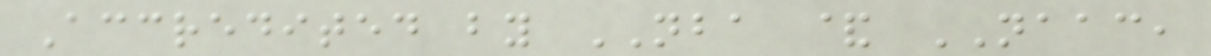Accredited by NBA & NAAC,
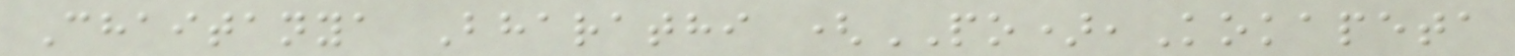Chaitanya Bharathi (PO),Kokapeta
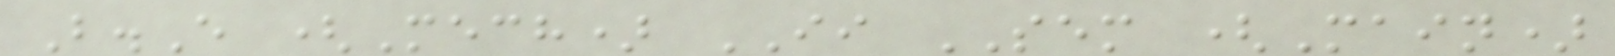B.E (Mech) II SEM (Main)
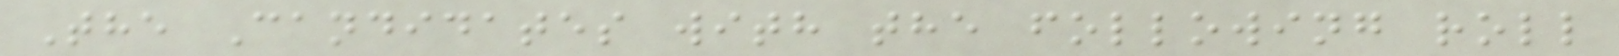The Candidates with the following roll
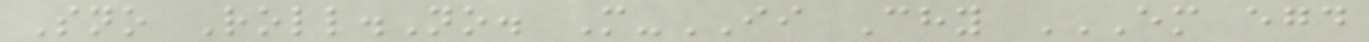Sno Roll.No. M-II Chy EM EGD
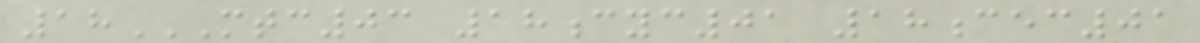18MTC03 18CYC01 18CEC01
